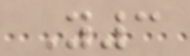Y3
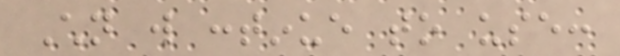Children will continue to use:
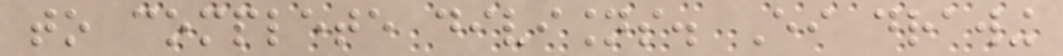to complete divisions. Either drawing
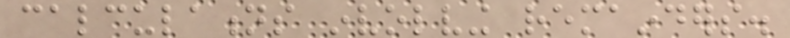calculations involving remainders.
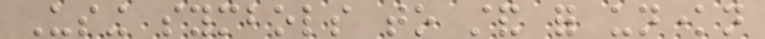Using symbols to stand for unknown
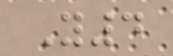Y4
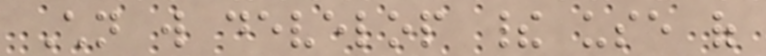Children will develop their use of
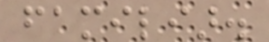familiar.
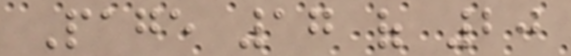Page 17 of 20
